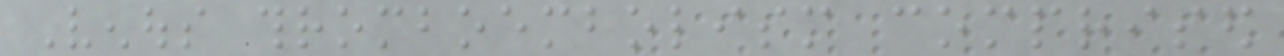Venous thromboembolism comprised
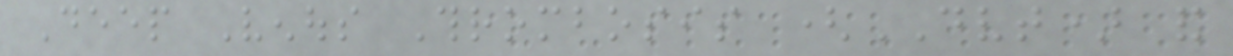Deep Venous Thrombosis (DVT) and
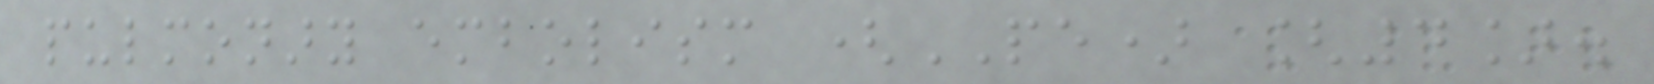pulmonary embolism (PE) [4].
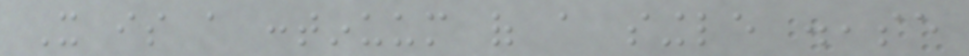It is a continuum of a single disease
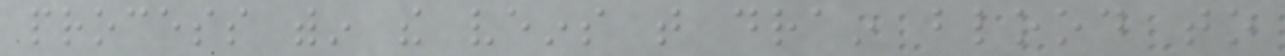process within the veins that drain blood to
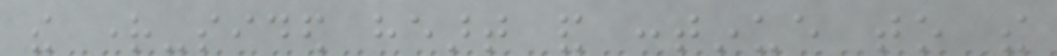the right-sided heart and continue to the
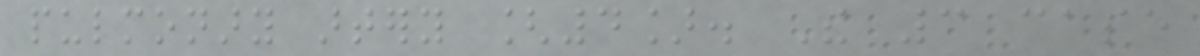pulmonary artery [4]. The 3 case
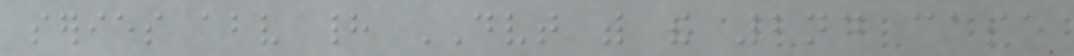series above had DVT with the 2nd case
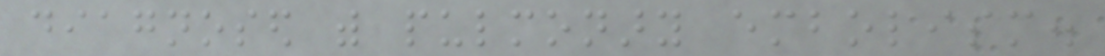diagnosed with pulmonary embolism.
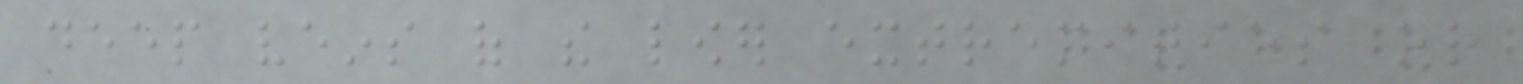deep veins of the lower extremities or
